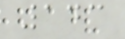143
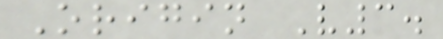Origin V3.
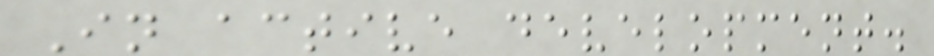In active development.
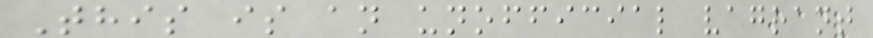This is an unofficial vagrant
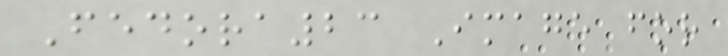Fedora23 Image for
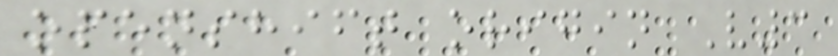openshift origin V3
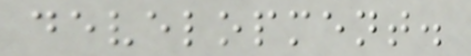development.
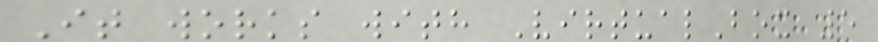It works with VirtualBox 5
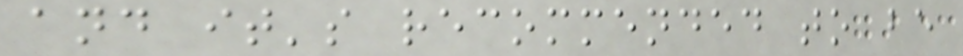and it's recommended to be
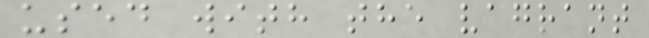used with the vagrant
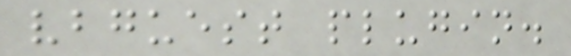vbguest plugin.
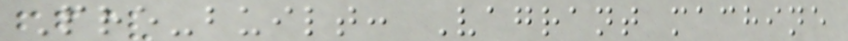Pre-built: Vagrant machine
